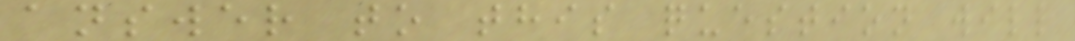answer to this question will
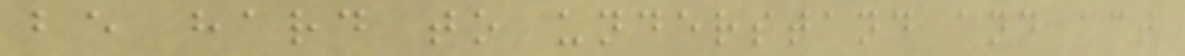be hard to understand and act
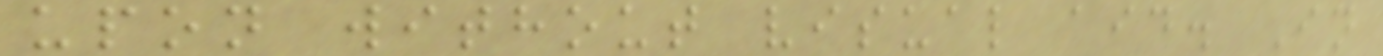upon without visual aid. In
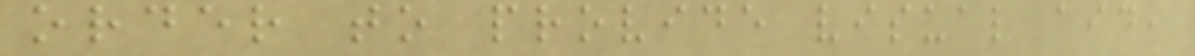order to provide visual aid,
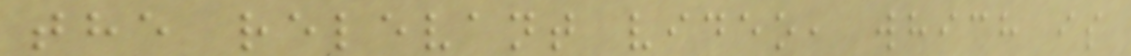the relevant video, which is
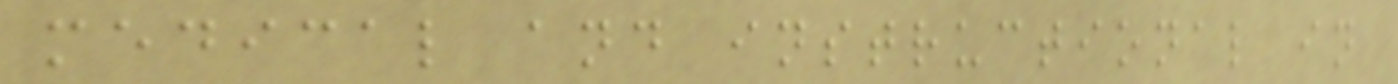medical and instructional in
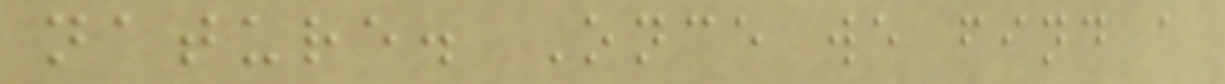nature. Once we find a
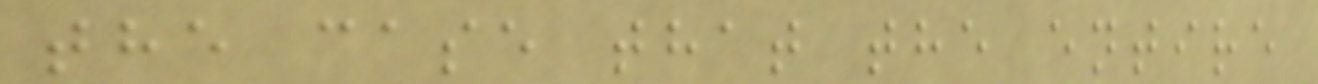the case that the entire
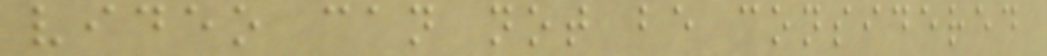video can not be considered
